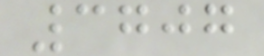3707
